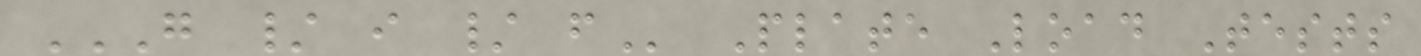G / I / F Plate Load Tests
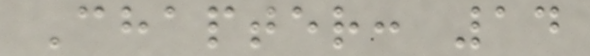Chapter: 14
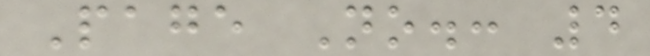Page No.: 4
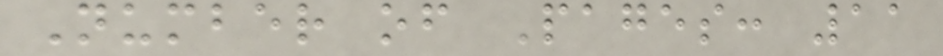Number of Pages: 11
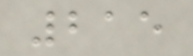215
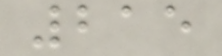215
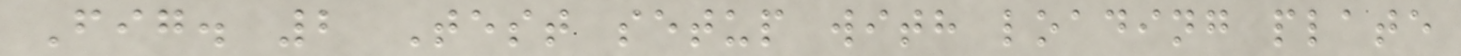Fig. 2 Test setup with loading plate
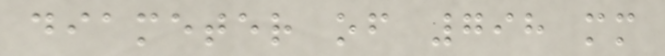diameter of 798 mm
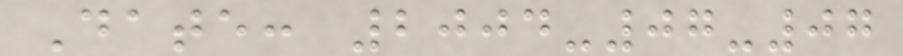Date: 2004-07-07
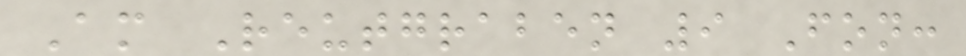Am Reutgraben 9 Fon:
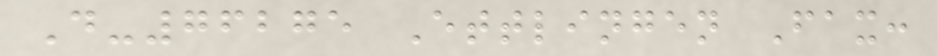D-76275 Ettlingen Fax:
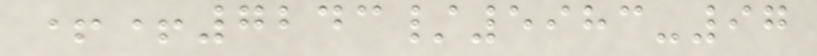++7243/5983-97
